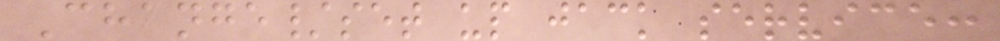Change/set up jack service:
